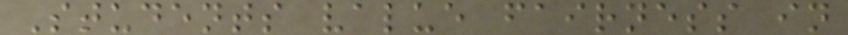Students value fairness in
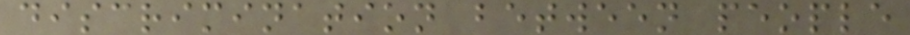discrimination between people
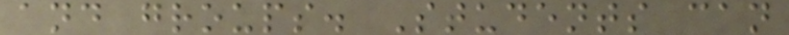and groups. Students can
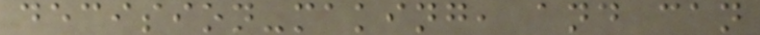decision-making, and can
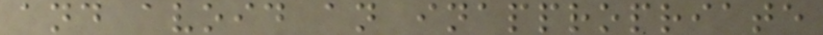and avoid an inappropriate
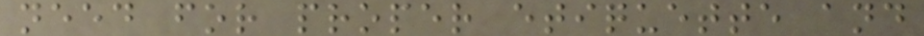need for proper etiquette and
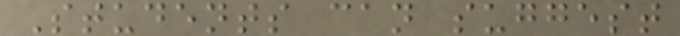Students can suggest
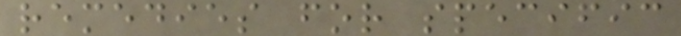remedies for specific
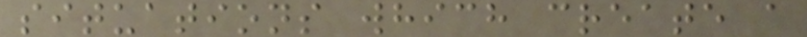situations which create a
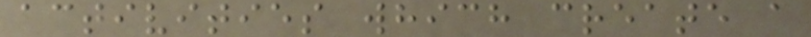activities which create a
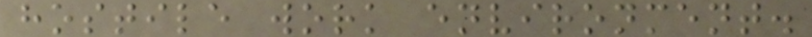hostile work environment.
